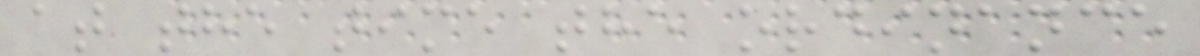at the time the ordinance
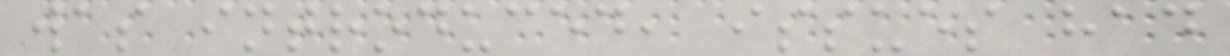was introduced, issues had
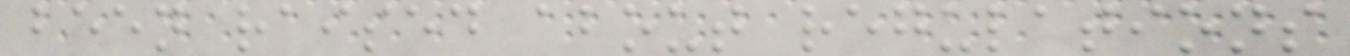been raised about regulations
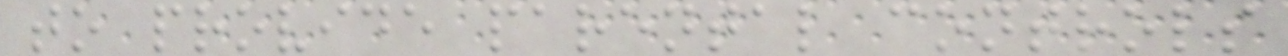to provide parental controls
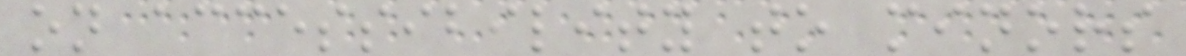on accessibility to minors
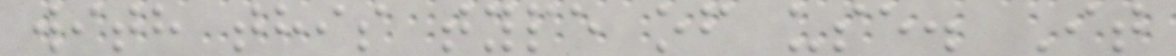with this type of use. It
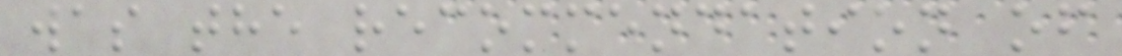was the recommendation of
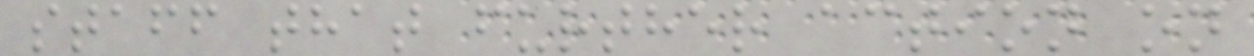staff that further action on
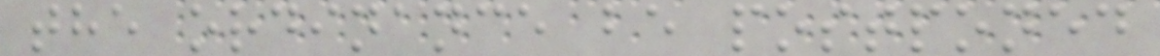the ordinance be postponed
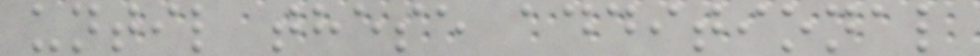until these additional
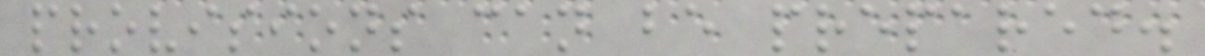provisions can be prepared.
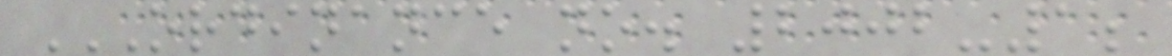ORDINANCE NO. 2002-1;
